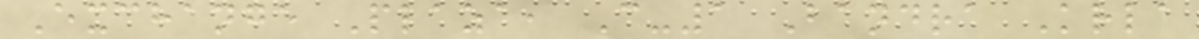Exchange Plaza, C-1 Bandra Krla
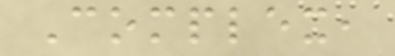Complex,
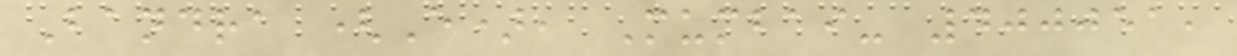Bandra (E), Mumbai- 400051,
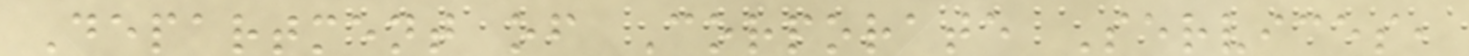Department of Corporate Services,
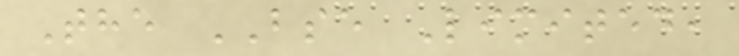The BSE Limited,
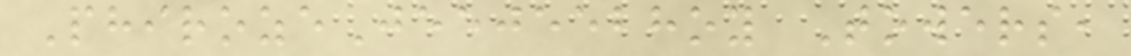PhirozeJeejeebhoy Towers,
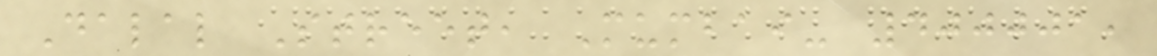Dalal Street, Mumbai- 400001,
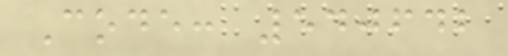Code: 540642
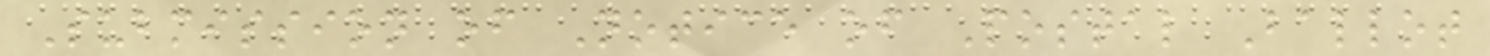Submission of Notice of Postal Ballot
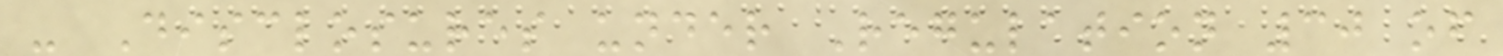- Disclosures under Regulation 30 of
